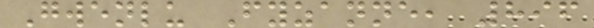Gwenlu Fyzanne, 896
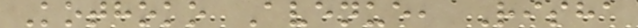Kothoko Avenue, Risha
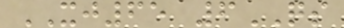XJ65 6QS
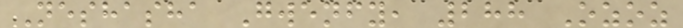Neshasha Gwenfy, 288 Ozoz
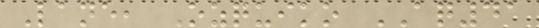Lane, Ozquiko AQ41
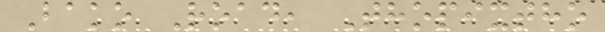Bako Road, Thopixtho
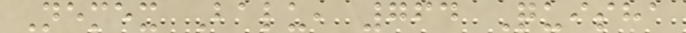Nemex Balu, 764 Quisha
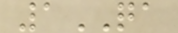1QA
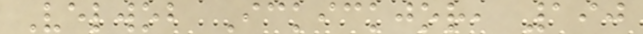Velwob Ickickjor, 190
